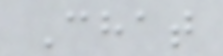Chat
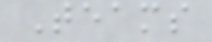Teams
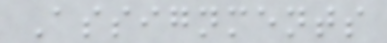Assignments
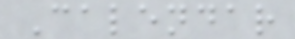Calendar
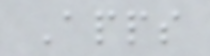Apps
